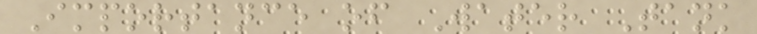Importance of Water Tank
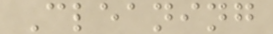Cleaning
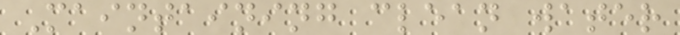Maintaining clean water
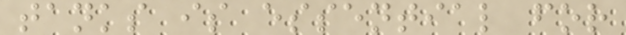tanks is essential for
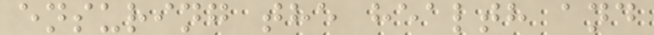ensuring the health and
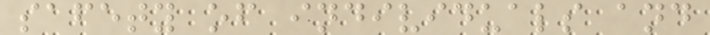safety of individuals and
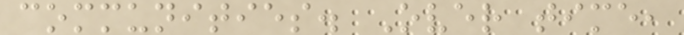communities. Over time,
